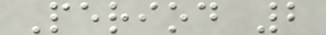Period 2
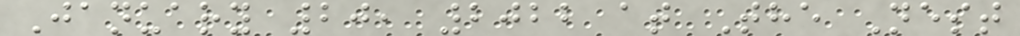January 20, 2022 at The Nest
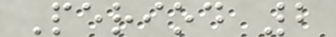Period 2
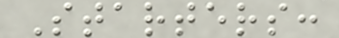Starters:
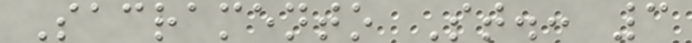Sacramento St.: 3
